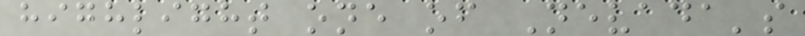highlight one of Nevada's
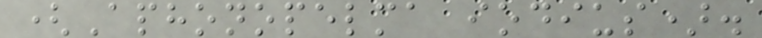(Aphonopelma iodius).
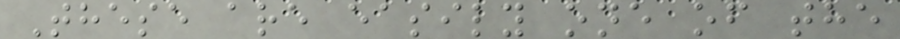These are easily one of the
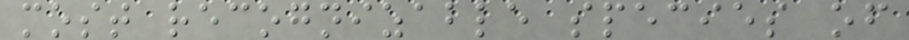most recognizable species of
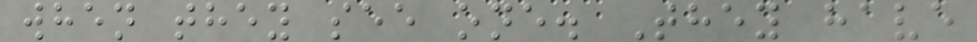when they see one. They have
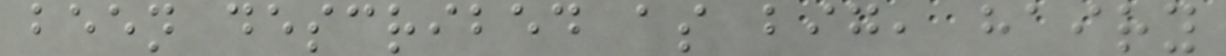been described as big, hairy
